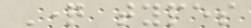Question types
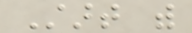Start with
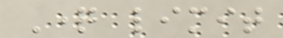Question limit
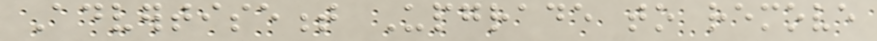Advertisement Upgrade to remove
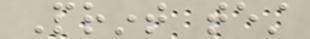Print test
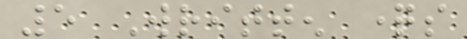5 Written questions
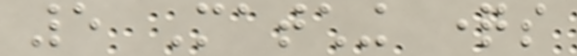5 Matching questions
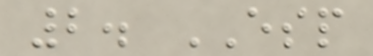2. ESP
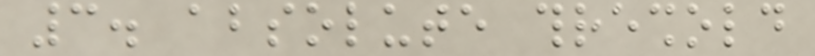3. absolute threshold
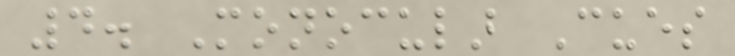4. Monocular Cues
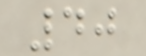40
